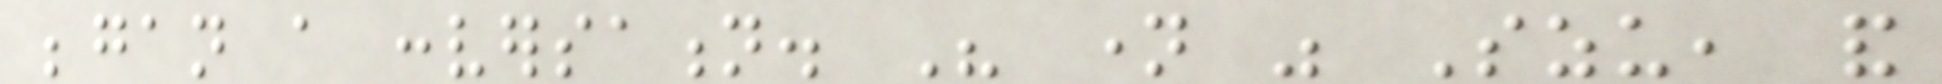began a conversation. His name was Szu, and
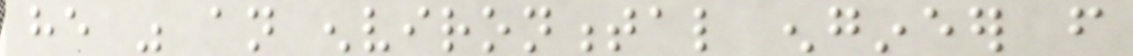he was an environmental engineer from
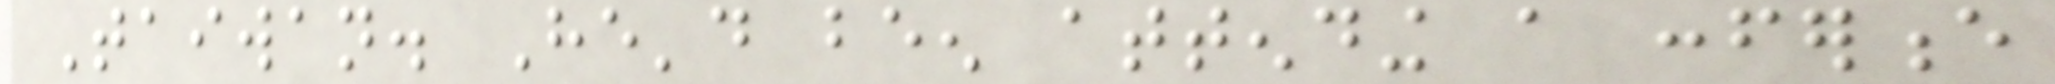Taiwan. He'd been attending a conference
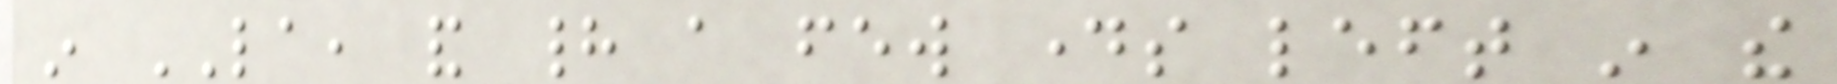in LA, and had a few days left in the
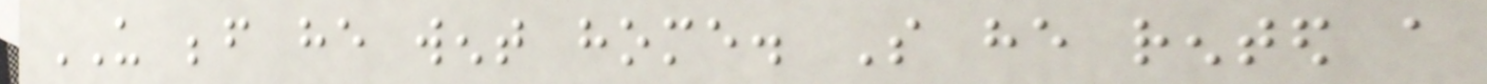US before he went home. So he rented a
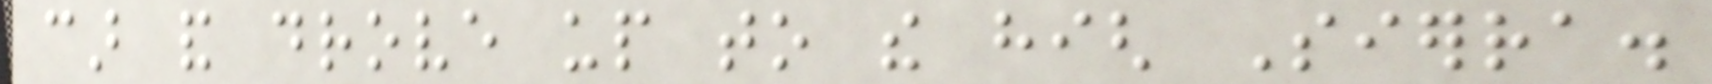car and drove up to the high Sierra.
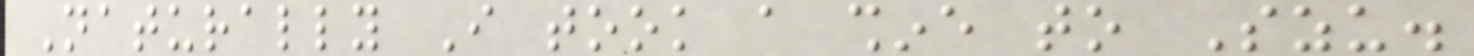Naturally I took a shine to Szu.
